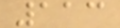113
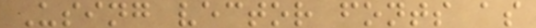Using vector fonts as
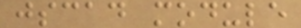jscad module
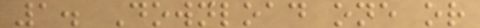1. Download one or
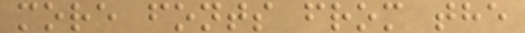more fonts from the
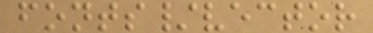fonts/vector
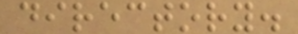directory.
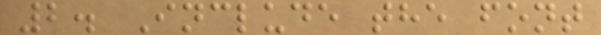2. Include the font
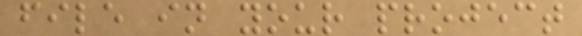file in your project
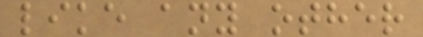like any other
